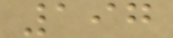197
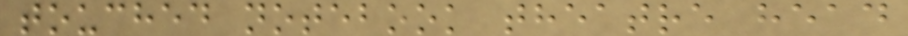touched notebook theatre head
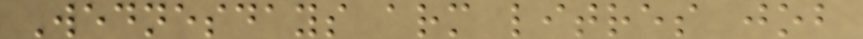Wednesdays arm litres job
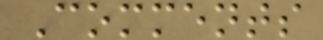Comments
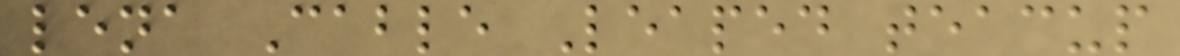lena Cable Leaped teacup
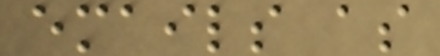emails as
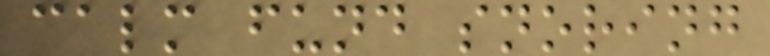calm fund snoring
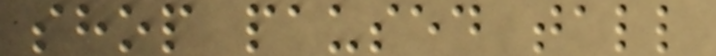shop paused tall
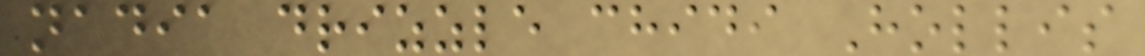nadia drizzle chidi Hollis
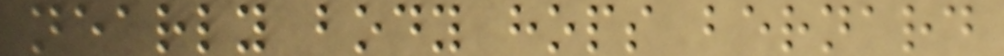nearly body hops bernard
